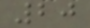20
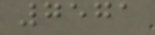7571
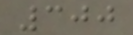300
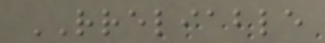RRELIABLE
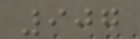907
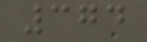374
